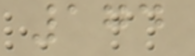174
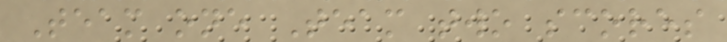Team one Team two scores
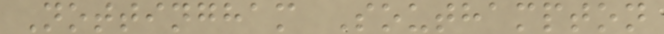Nottingham Southampton
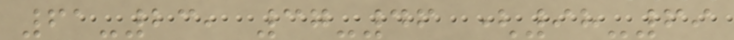61-23, 37-46 (98-69
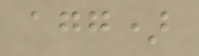agg)
